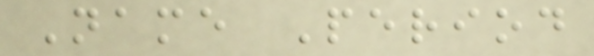Name Period
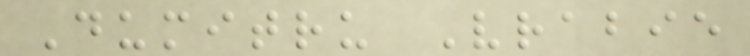Dumitru Vrabie
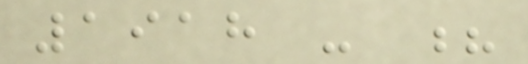1918 - ?
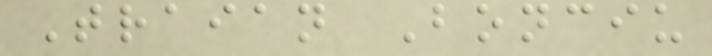Traian Bonciu
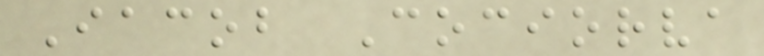Iacob Cociorva
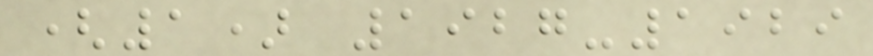(1) 1927-1929
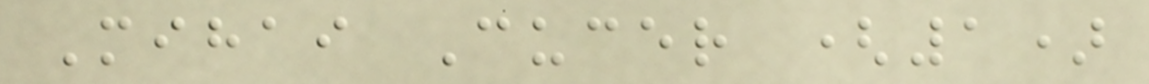Mihai Cucer (1)
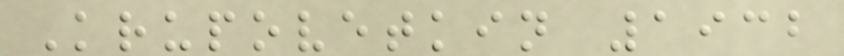Krupovetkin 1932
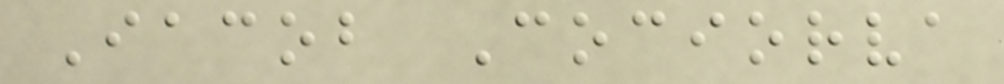Iacob Cociorva
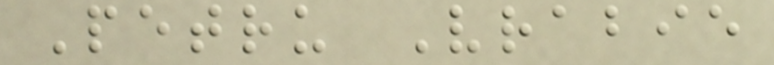Petru Vrabie
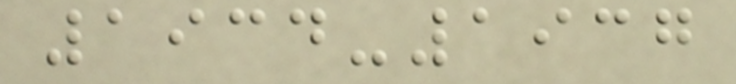1934-1937
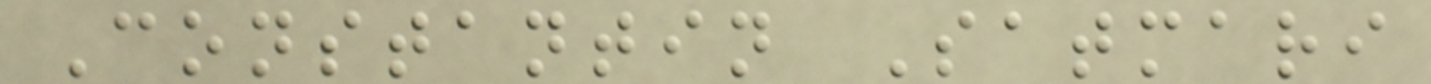Constantin Satmari
